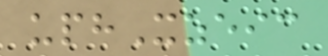uphXzeic
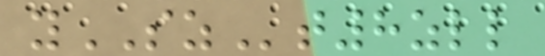ySZt8zll
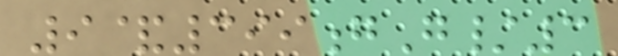9&399gG/3
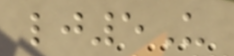lj5U
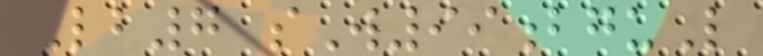Lb7 sW99bguL
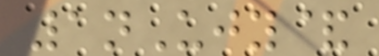1nUjy&
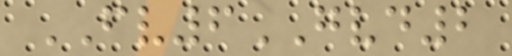FV6GVD2
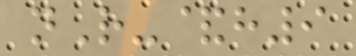nR-&h9
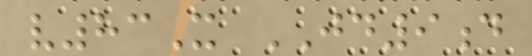v83X JD9d
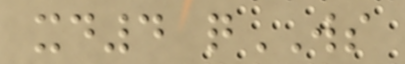xd4 qWS
